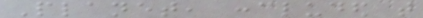Planet, concluded that
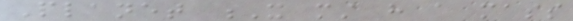Planet X must have a mass
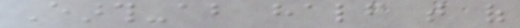Earth-about half that of
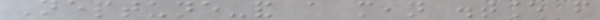Neptune-and a mean distance from
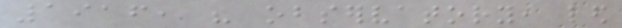1916, his observatory, led
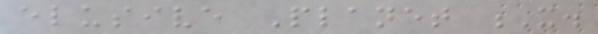elusive Planet X.
